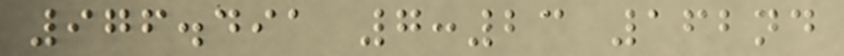976.491 7:23 162nd
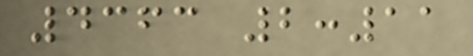4363 2:11
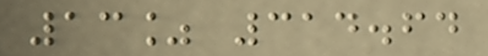13% 314.64
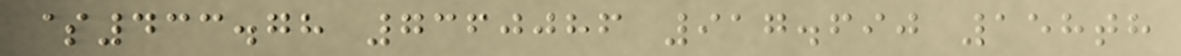$433.78 7360086 917.690 158th
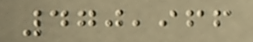470,966
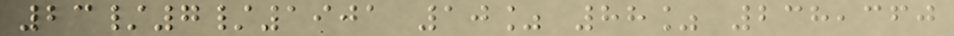23/7/1901 10% 88% 238,360
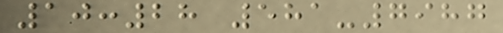10:28 581-7987
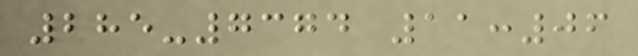285-7374 11:06
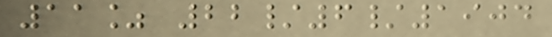11% 22/6/1904
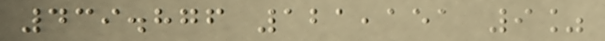439.876 121,151 9%
